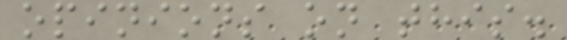opinions on this.
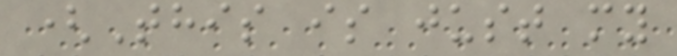(This is just my
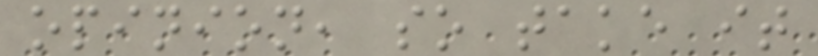opinion, so take it
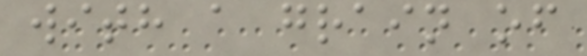with a grain of
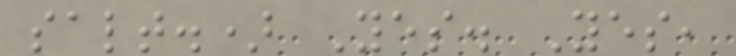salt.) Yes. Yes,
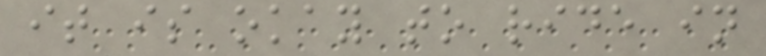it is okay to ride in
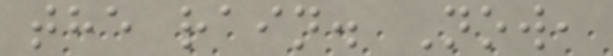the rain. Now,
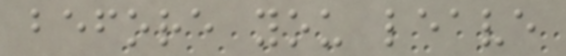before you leave
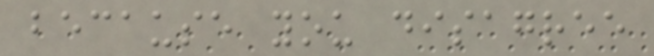because you disagree
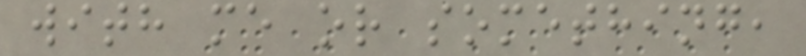with me or something,
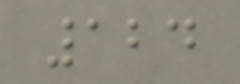124
